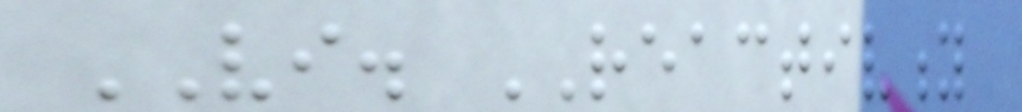VI. REACTIVITY
